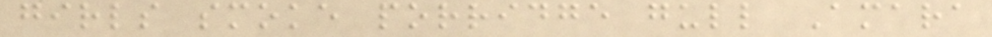girls smoke porridge gull Amara
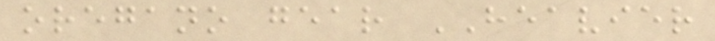oregano gear HEAVIER
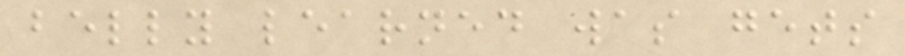belly learned was gets
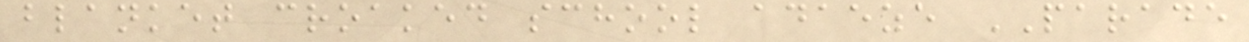blanket croaked school adaeze PARADE
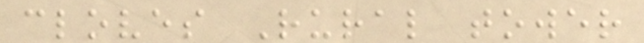cloves Rural tower
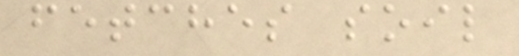fetches soil
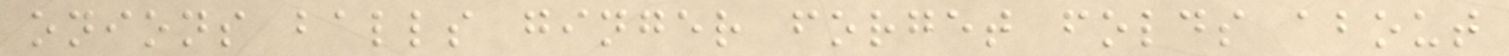onions balls ginger forget folds about
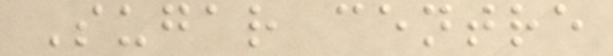Sugar centre
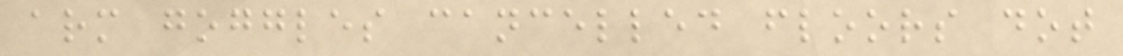arm goggles cancelled floors dot
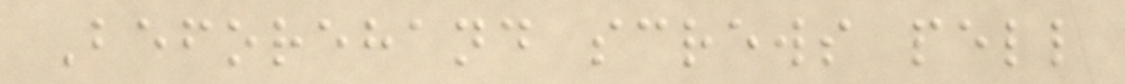Beforehand screws pell
